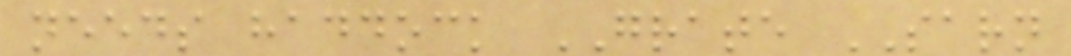needs haddock GRATE SARN
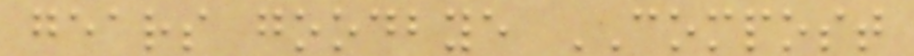gears goodbye COMPOST
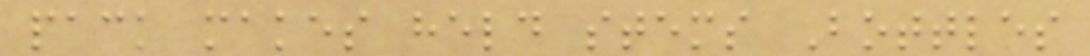pack makes held stems Bottles
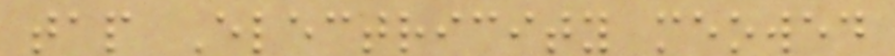tap Electricity meowed
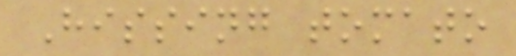Hissing tomato
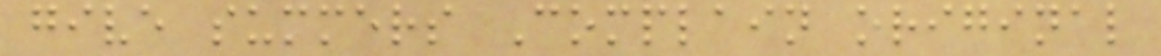give summers Complain original
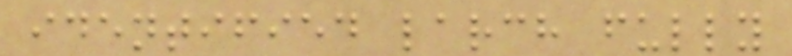identified larch fully
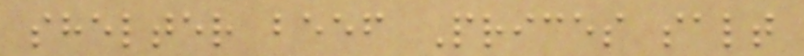shelter beef Prices salt
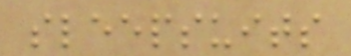sleepsuits
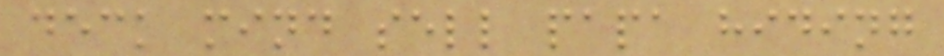deck mind sell papa hiding
